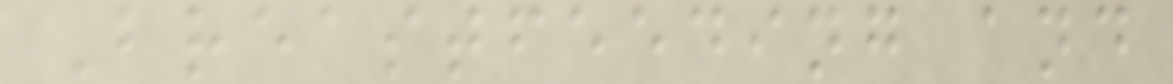Breastfeeding and
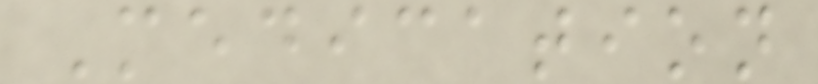Medication
